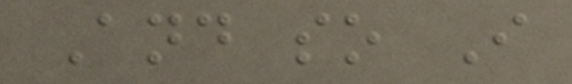And so I
